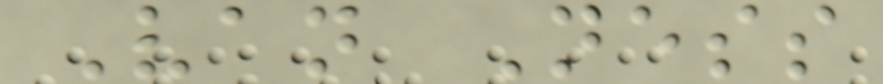Van Ness
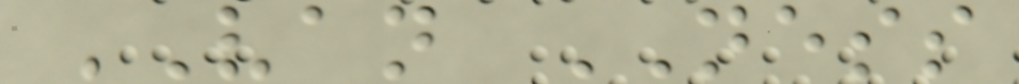VAN NESS
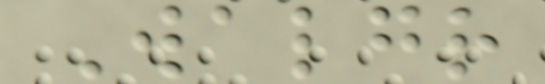Walgr
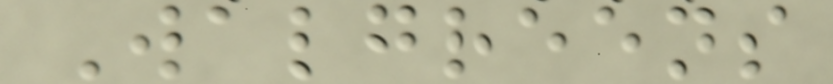Walgreens
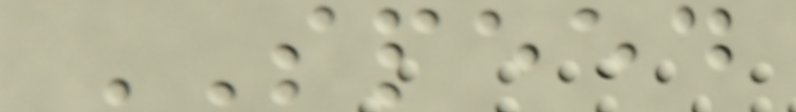SPEED
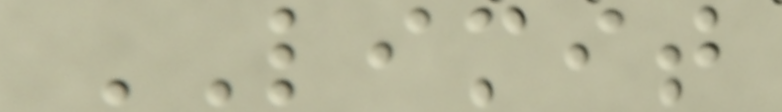LIMIT
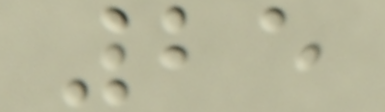25
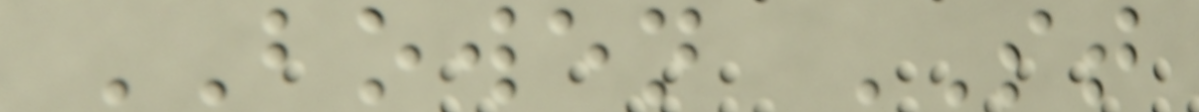BOWEN ST
